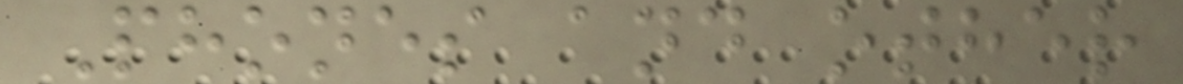Phones and other
